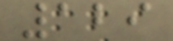129
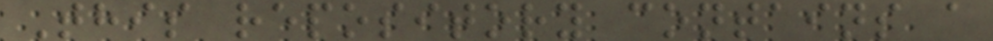This repository contains a
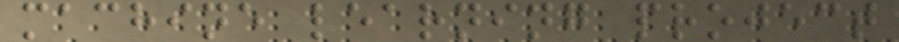machine learning project
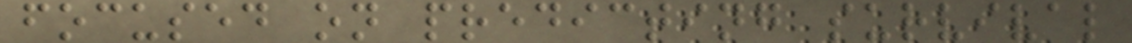focused on predicting survival
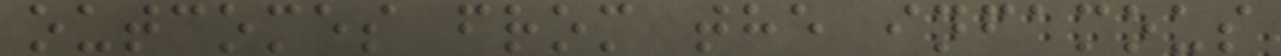outcomes from the infamous
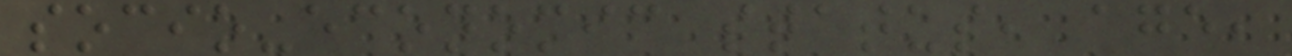socio-economic status, age,
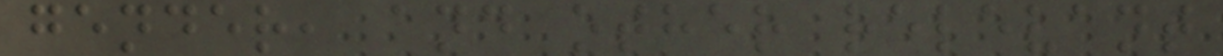gender, and other relevant
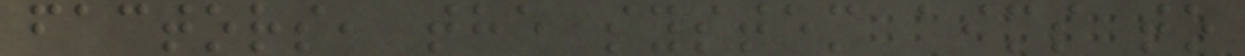factors, the system aims to
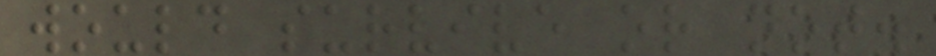would survive or not.
